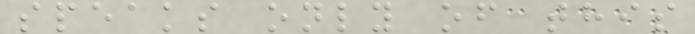speaks only of this
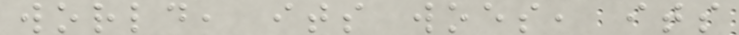world, its woes, its
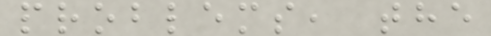problems, the
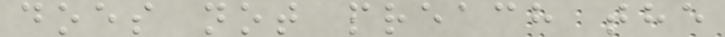does not preach the
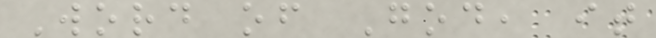Word of God, it
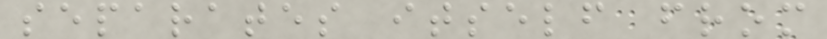separates itself from
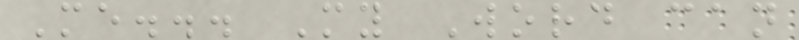Me... My Word can
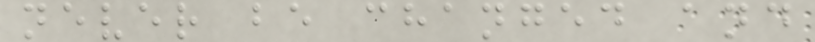never be changed and
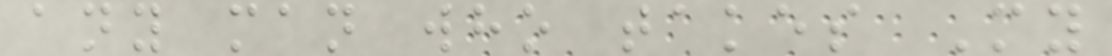any man who takes My
